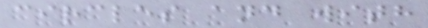circles and with
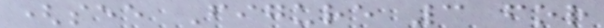(see Figure 3 for
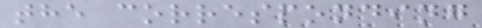the corresponding
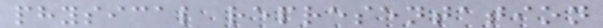physical representation
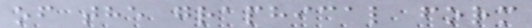of the graphical form
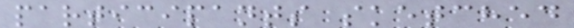participants sketched
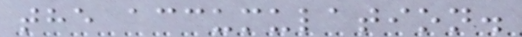the accumulation.
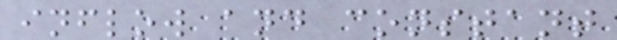inflow and constant
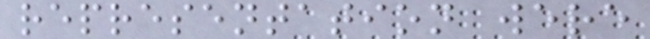representation were
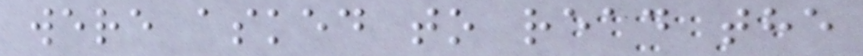were asked to read the
